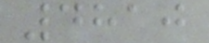4810
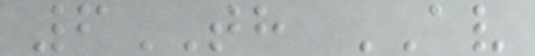6TH AV
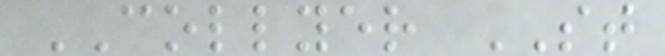COLLYER ST
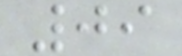09
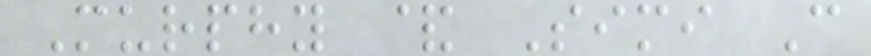Murphy & Simi C
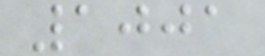1001
